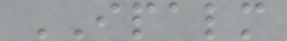IPALM
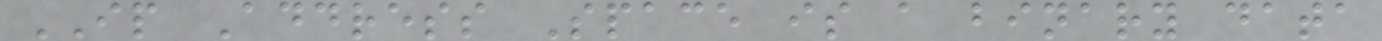IP Address Space is a binary data
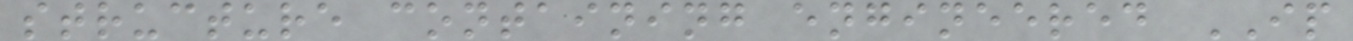structure containing engineered IP
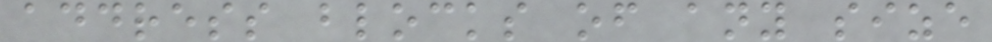address blocks of any size
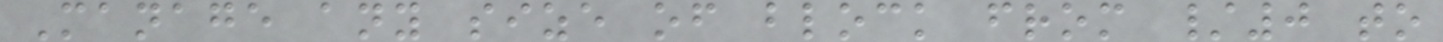Manage any size of block from /0 to
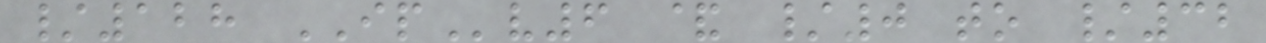/128 IPv6 & /0 to /32
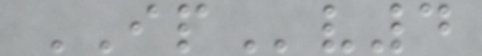IPv4
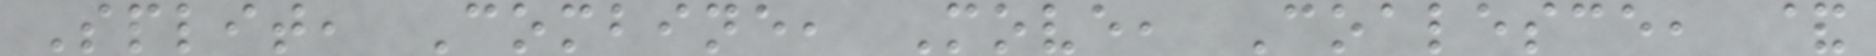Split, Combine, Move, Coalesce, &
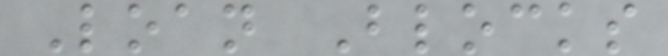Loan Blocks
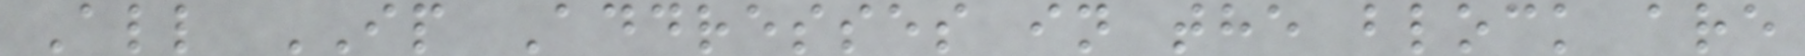All IP Addresses in the block are
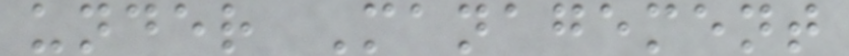under Management
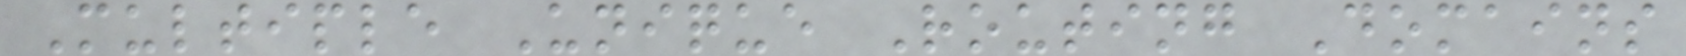Multiple Unique Routing Domains
